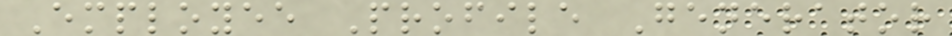Employee Profile Generator
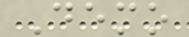Demo
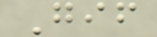Gif
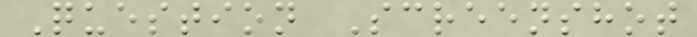Question Screenshot
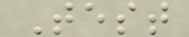Test
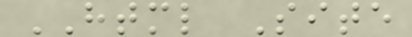HTML Site
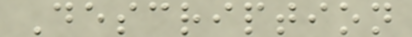Description
